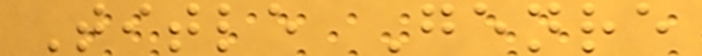Title Genre
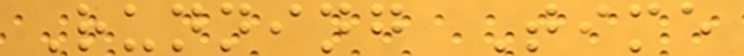Running Time
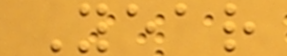Year
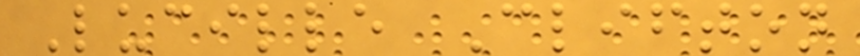Lucille Clifton
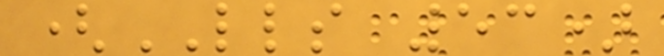(LLS 53)
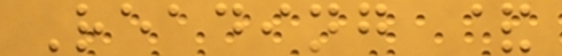Reading &
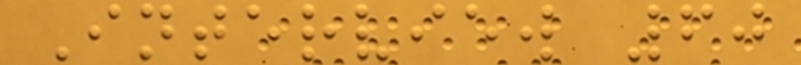Interview 60
